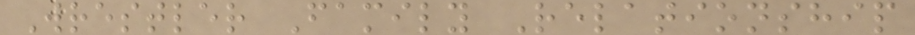Wrestler Family Relationship
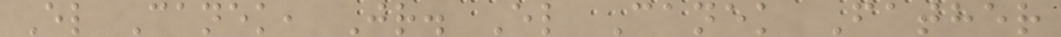El Canek, Jr. El Canek Father
